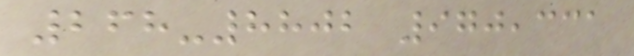268-8802 970,331
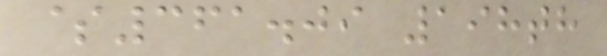$361.09 198th
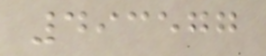493577
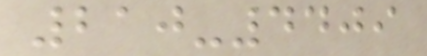210-4409
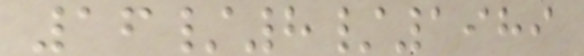16/8/1989
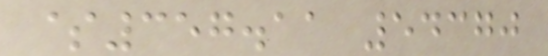$357.11 54370
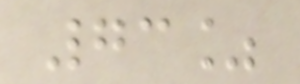73%
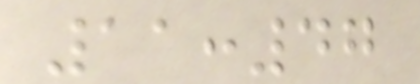11:47
